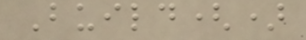Build()
